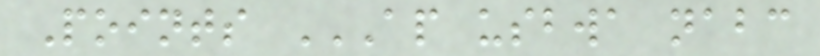Points AP USBWA NABC
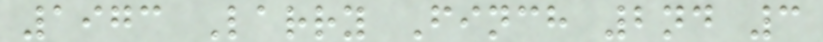1973 Larry Finch 2nd 3
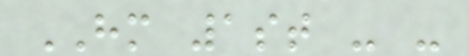HM 1st - -
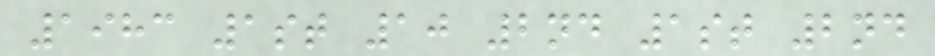1983 1st 10 2nd 1st 2nd
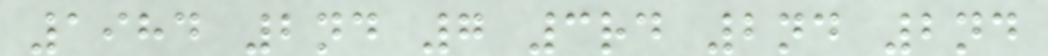1984 2nd 7 3rd 2nd 2nd
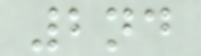2nd
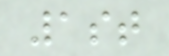1st
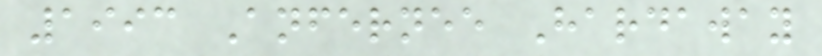1993 Anfernee Hardaway
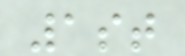1st
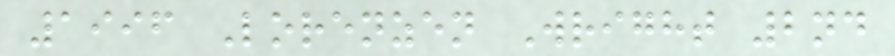1996 Lorenzen Wright 2nd
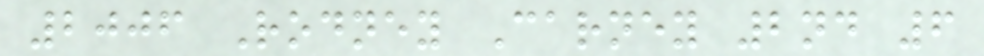2006 Rodney Carney 2nd 6
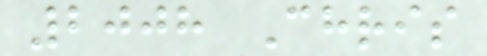2008 Chris
